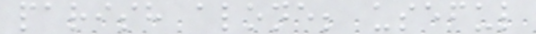parish alone; useful
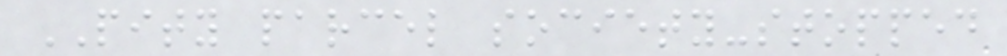PITY parcel society-stopped
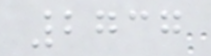2737
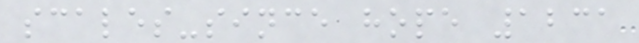scales-since hope 1231
